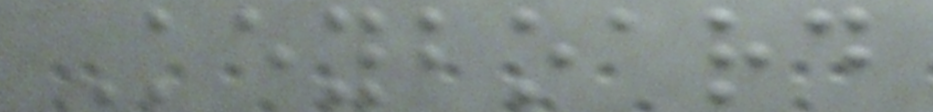Keyboard
